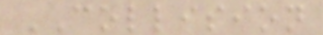COLLISION
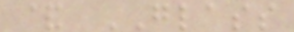& GLASS
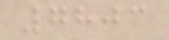7803
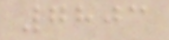7803
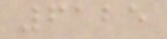6125
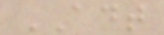ADT
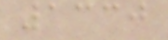1330
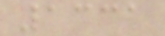1331
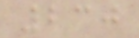230
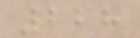228
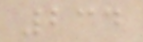234
